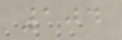104
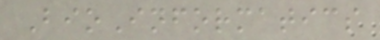BioInformatics
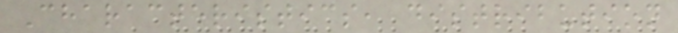Characteristics, distribution
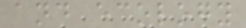and ecology
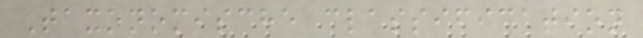Taxonomische classification
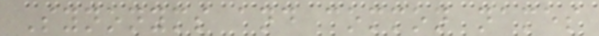Synonyms and common names
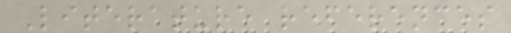Literature references
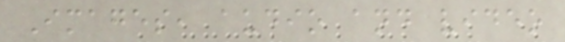Images, audio and video
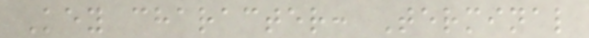Key character: Terminal
